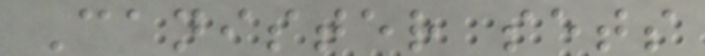Canister sets
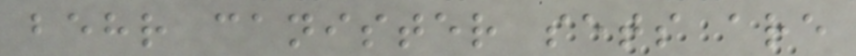behr canister sets are
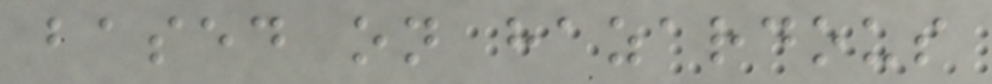based on hazardous
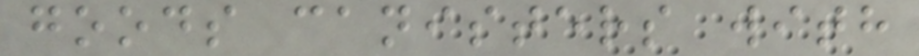goods canisters with
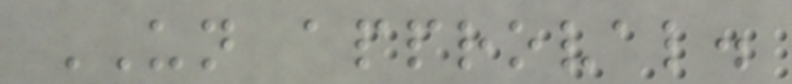UN approval.
